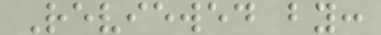Reviewed by:
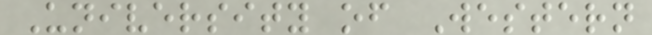University of Western
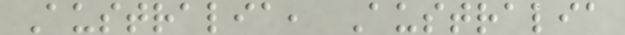Australia, Australia
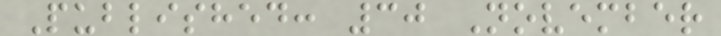Published: 30 November
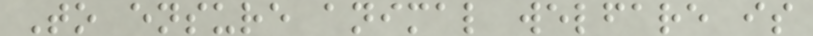To ensure animal welfare is
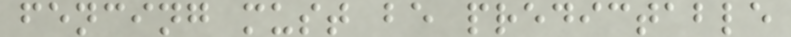fencing must be predictable
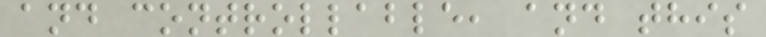and controllable, and this
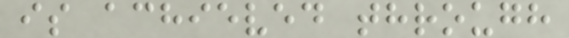is achieved through
